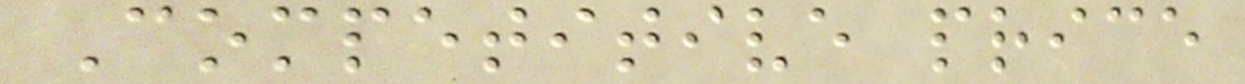Competitive price
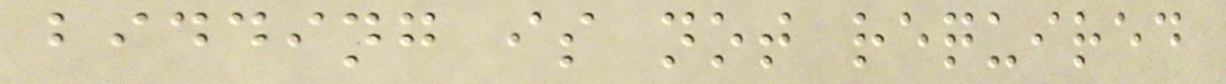bidding is not required
